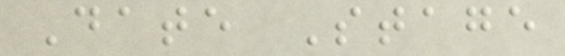Date Stage
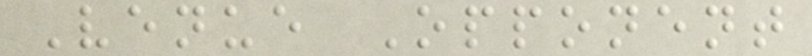Venue Opponent
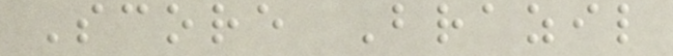Score Brazil
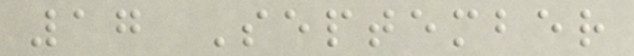17 September
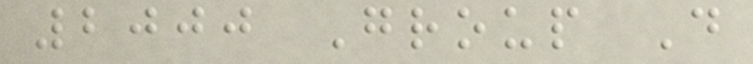2000 Group D
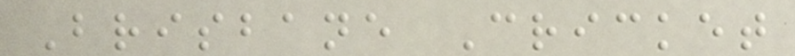Brisbane Cricket
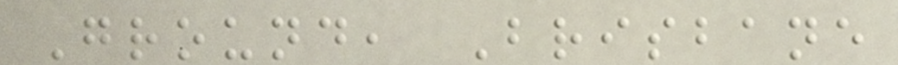Ground, Brisbane
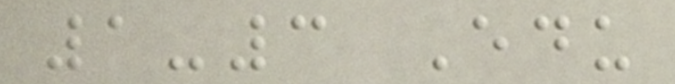1-3 Edu
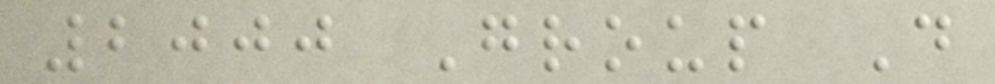2000 Group D
